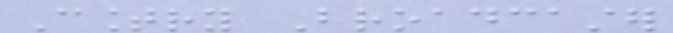Country Broadcaster
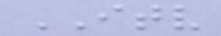ITV
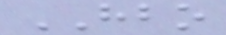HBO
